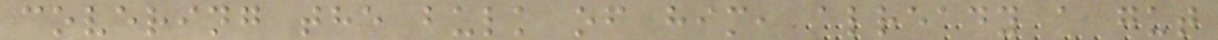covering the bulk of him, already a gut
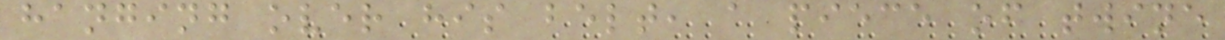hanging over his belt, a piece of twine
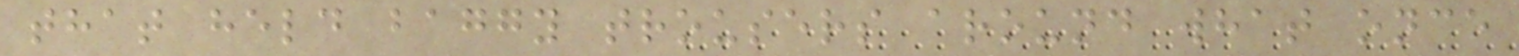that held baggy trousers around what once
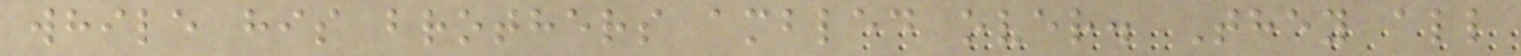while his brothers ambled over. They all
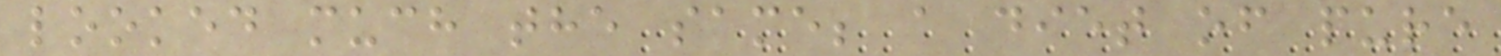looked much the same; a diet of pure
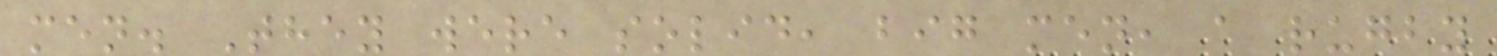men. They were solid, big men, a rugby
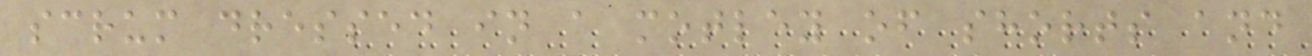scrum dressed in a motley of shorts and
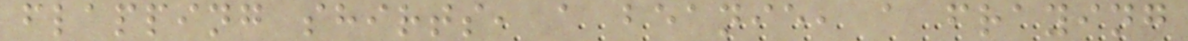flapping shirts, a beanie, a fraying
